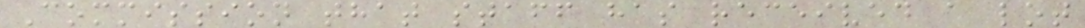Commission that staff has received a lot
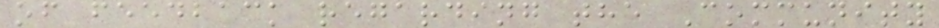of feedback regarding the Community
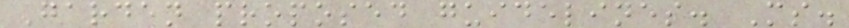Garden proposed guidelines. Ms.
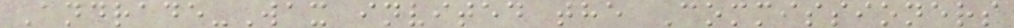Andrade-Wax invited the Commissioners
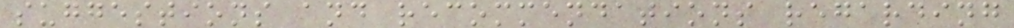suggestions and recommendations regarding
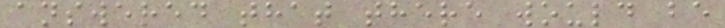answered that there would be
